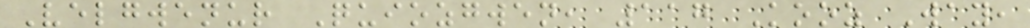Velgwenur Quiozgwen, 117 Kooz Way,
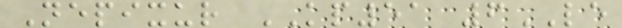Nepixur KP51 6LE
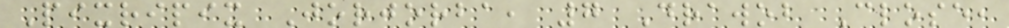Pixripix Jorjorba, 7 Drawob Close,
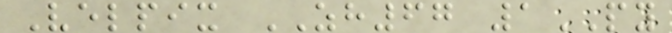Velpix ZH67 1PY
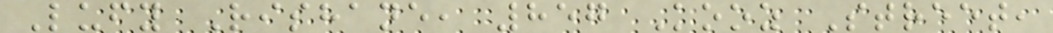Lufy Rishane, 857 Kooz Street,
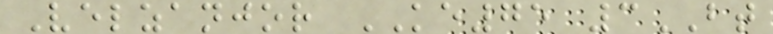Velzanjor KE75 3BT
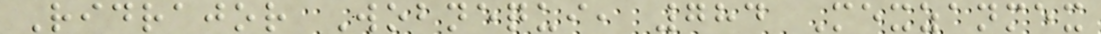Ridrajor Wobnequi, 784 Mexzanmex
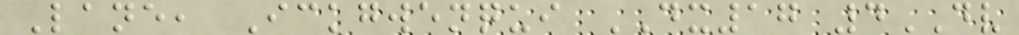Lane, Ickgwenqui DX17 4DV
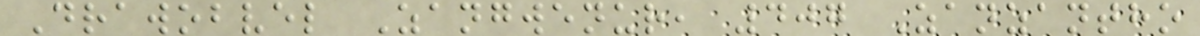Drawobvel Zangwenur, 407 Zanzantho
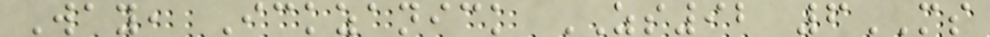Way, Ickzanick ZS92 6MS
